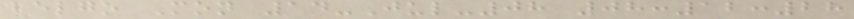belgo Mon 14-Jul-08 08:12:28
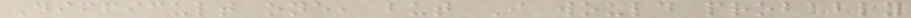Difficult one, but I would probably
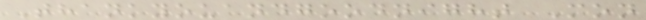Thankyouandgoodnight Mon
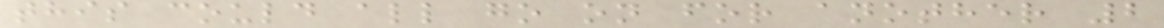this could all go on for another 2
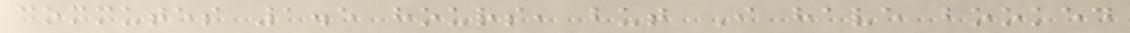commutes 1.5 hours, but I have booked
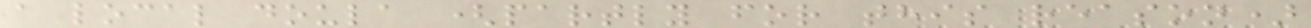a local doula (partly for this reason)
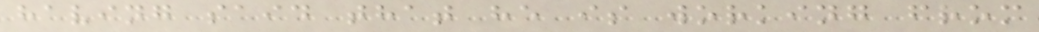having said that he is working from
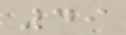49
